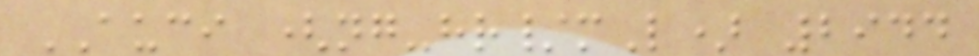AUCI (ng-hr/mL) 2944
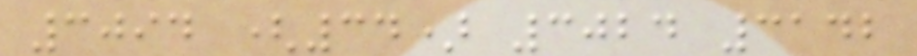3094 (34) 3024 3142
